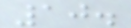10.
